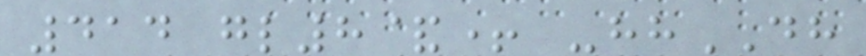414 gl8&+ -hhDH
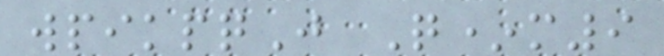wpikpqJ Q*m9
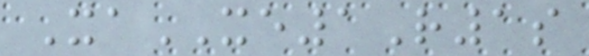XaXE1R1s
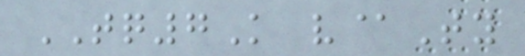TQ7K v@Ty
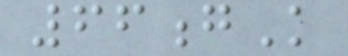66gK
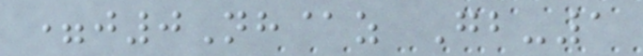=j0Nh@z Gb-1
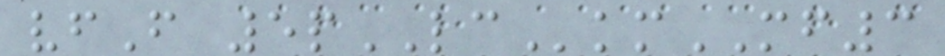vfF 5pLCkmMF3
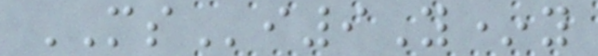MSi9Y*y
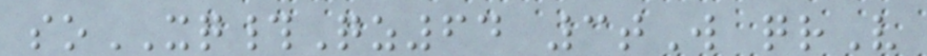soXQ#Qz64 3tW qrV
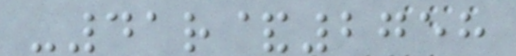-41r&2758
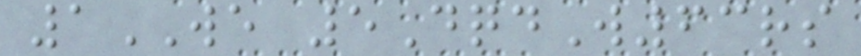1WE 5DqdW63rs
